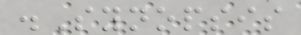.Synopsis
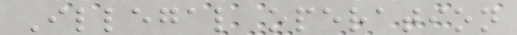Illegal operation
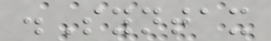.Syntax
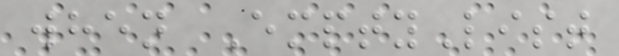when EmptyList
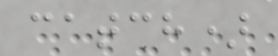catch)
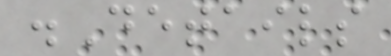.Details
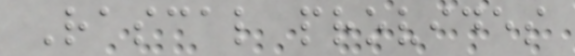Rascal provides
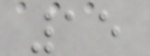15
